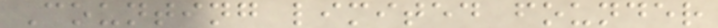Counting limited founder
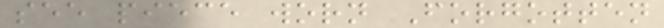see piece worn Forgotten
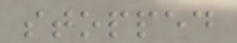stopped
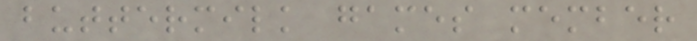buttermilk games member
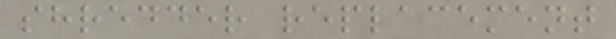shredder replacement
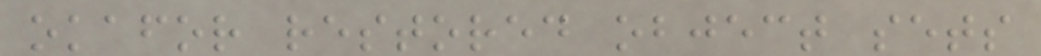okafor restored object sets
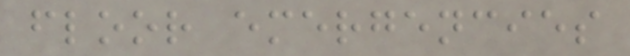floor emergencies
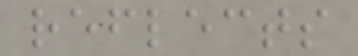reflects
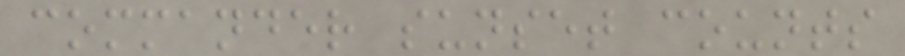commander sunset counts
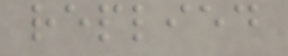replied
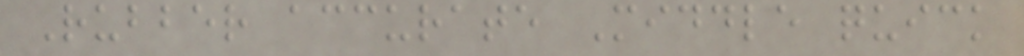Rubber accurate Middle quick
